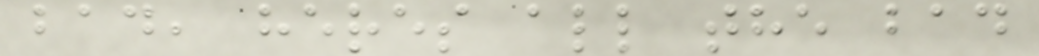bad, heres all the bad
